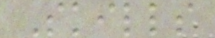Skills
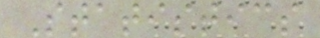Statistics
